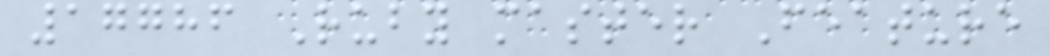17786 Ruby master Feature
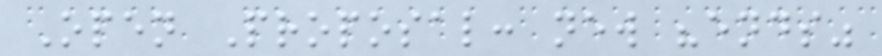Open Proposal: new "ends"
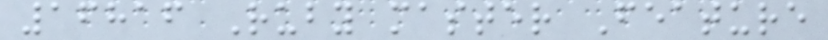16816 Ruby master Feature
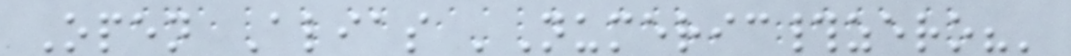Open Alias 'Numeric#zero?'
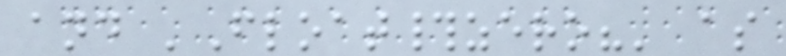and 'Float#zero?' as
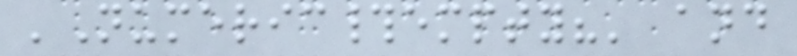'Numeric#empty?' and
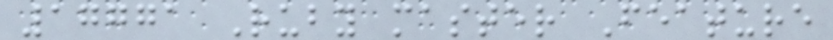17771 Ruby master Feature
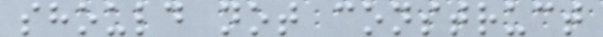should not construct
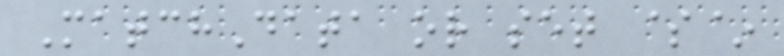MatchData or set $~
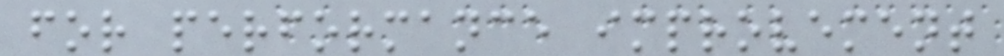for performance improvement
